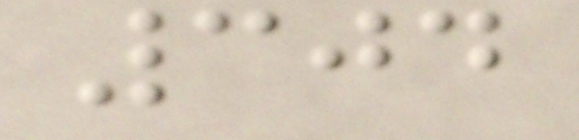304
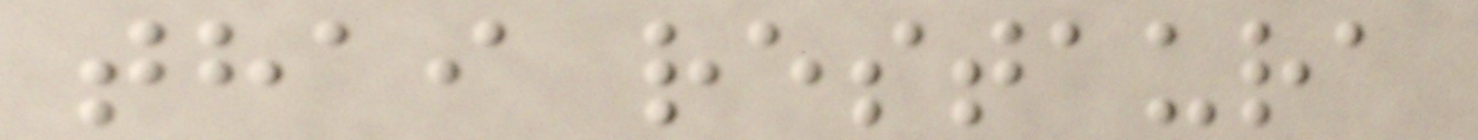thai restaura
